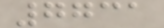7731
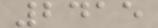2415
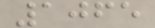1065
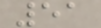51
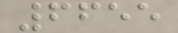6655
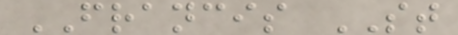FRANCIS ST
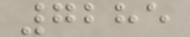7285
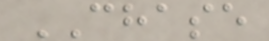CHASE
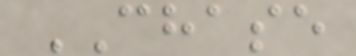CHASE
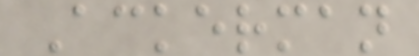Ackerman
